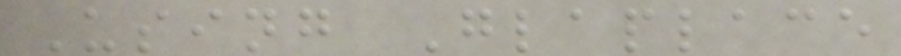Using Glaplace
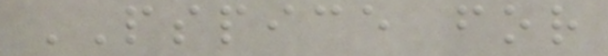PSPICE for
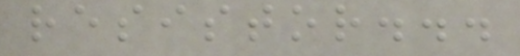resistor...
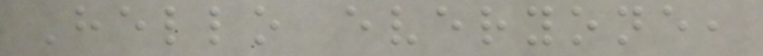Hello everyone,
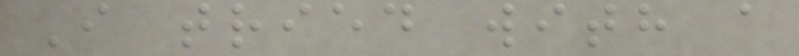I tried with a
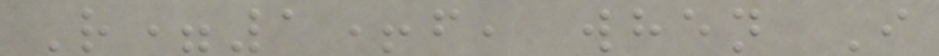R=1+f, when I
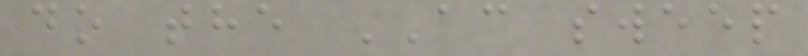do the AC sweep
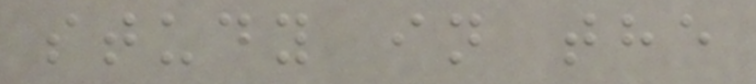study in the
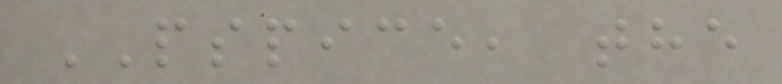PSPICE, the
